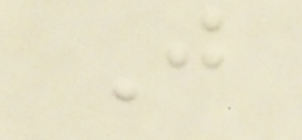J
